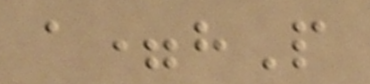a=hP
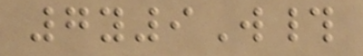7y9W#
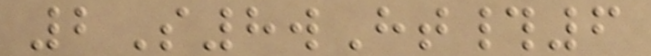2S8wHt#6
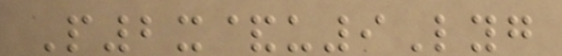P2x&u9Lyg
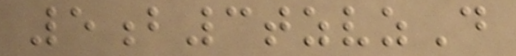5b3tzvzD
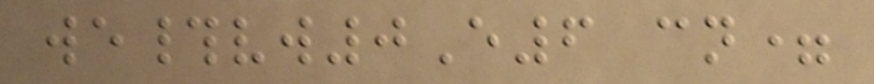we#vw0E6 cn=
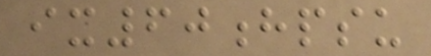ix60hpsu
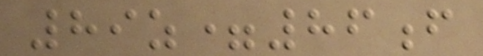89z=86f
